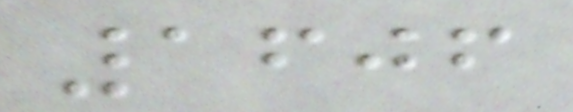1606
